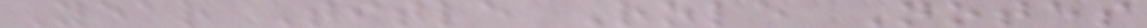Year Title Role Notes
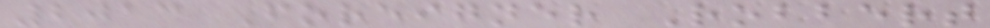2013 Foreigner Robbert
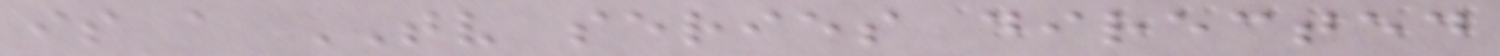is a TV series directed
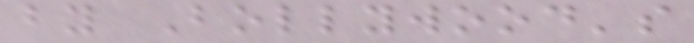by Bollywood's
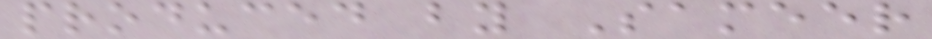produced by Sameer
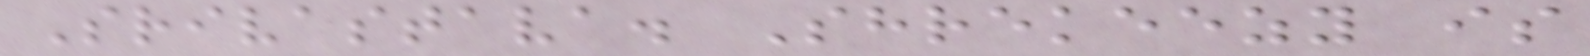Srivastava. Shrekeezy is
